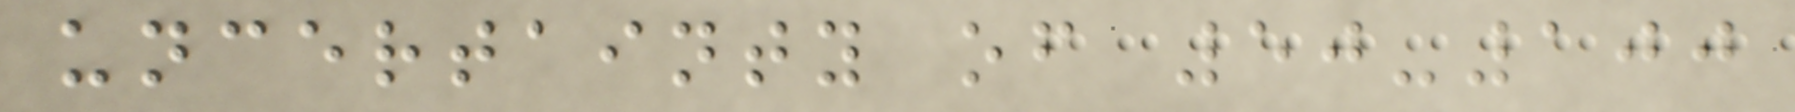uncertainty of 50-100
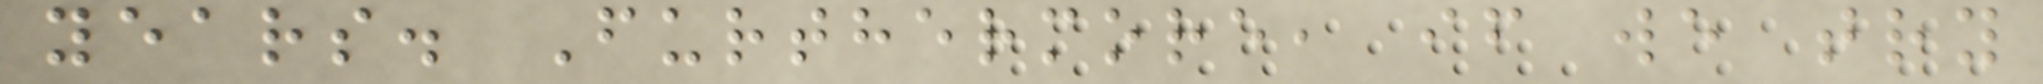years. Furthermore, if we try
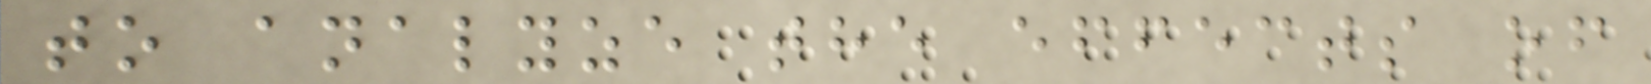to analyze the effects of
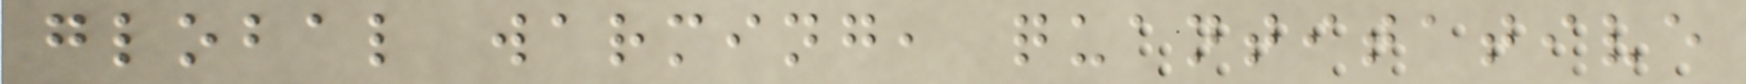global warming, quantitative
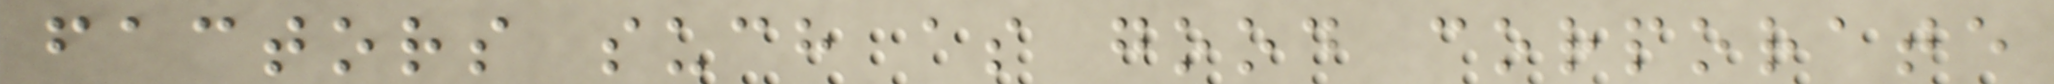factors such as good corporate
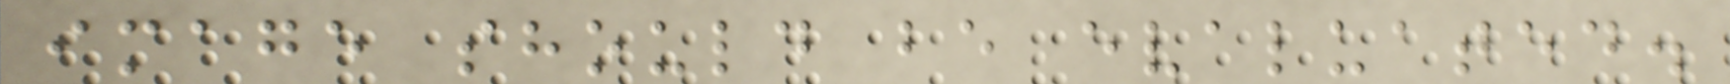image should be evaluated.
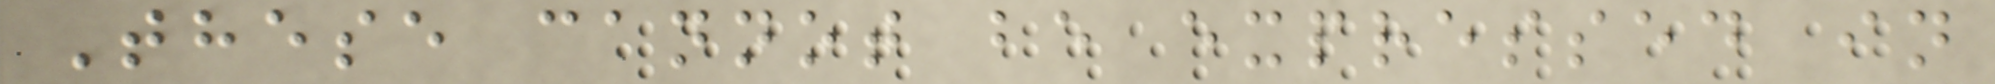These cannot be expressed in
